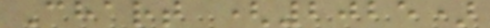Chart (2025)
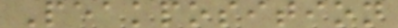Peakposition
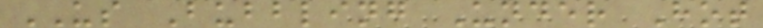US Bubbling Under Hot
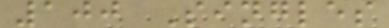100 Singles
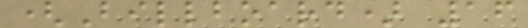(Billboard) 16
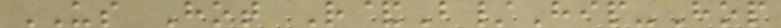US Hot R&B/Hip-Hop
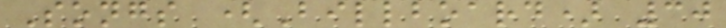Songs (Billboard) 30
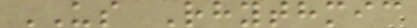US Rhythmic
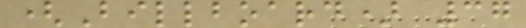(Billboard) 37
